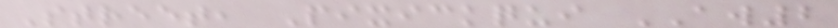Street, Pixickqui AW2
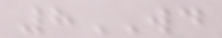8WD
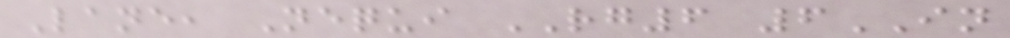Lane, Nequi RG6 6IN
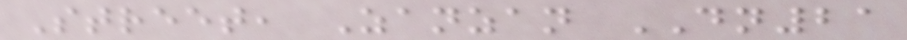Street, Zanzan DN21
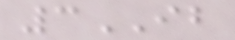3IB
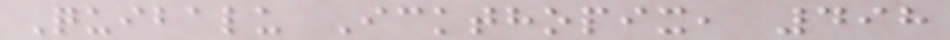Quibalu Ickthopix, 498
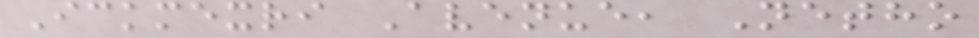Ickmexri Avenue, Netho
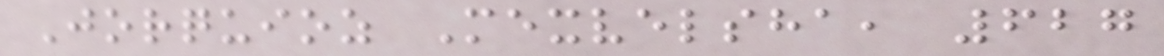Jorquioz Mexvelsha, 627
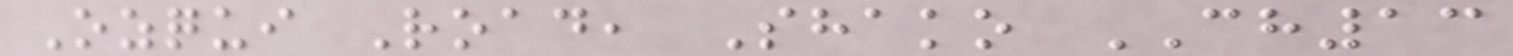Ozqui Road, Shako CH13
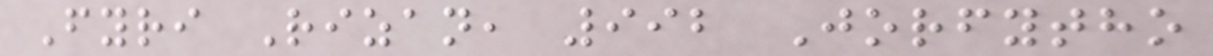Fyri Rizan, 992 Jorfytho
